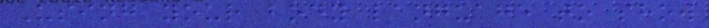Using your body language to show
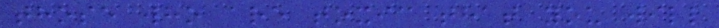those who are toxic that you will
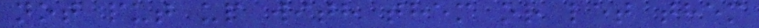not put up with them or let them
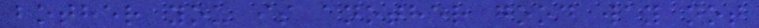bother you is another good way not
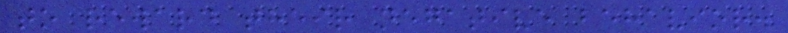to reward their negative behavior.
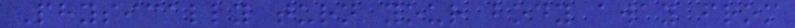Physically turn your body away from
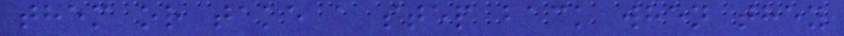them or take a step back when they
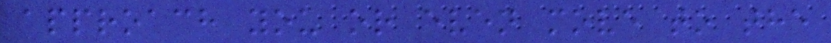approach you or even move to the
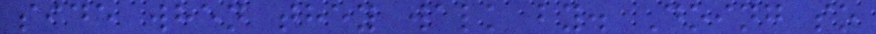side when they walk by. Doing so
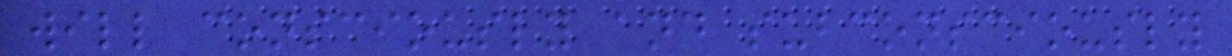will consciously and subconsciously
